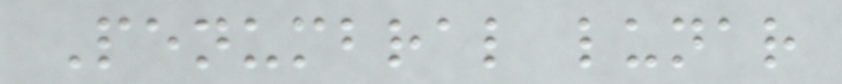Penumbral lunar
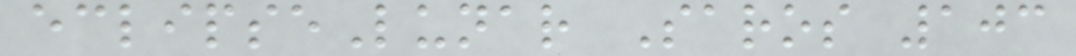eclipseLunar Saros 103
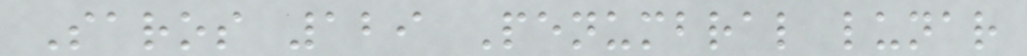Saros 129 Penumbral lunar
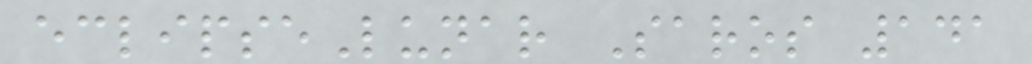eclipseLunar Saros 141
